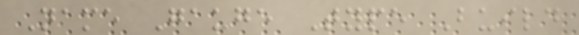Name Gauge Type Build
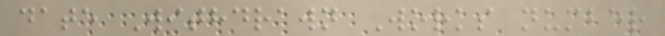date Withdrawn Works number
